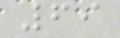69
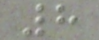8
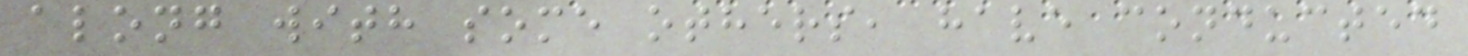along with some others, have conducted
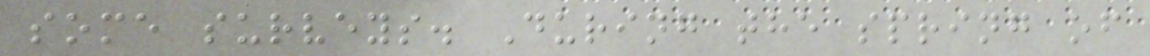some surveys. During the spring of
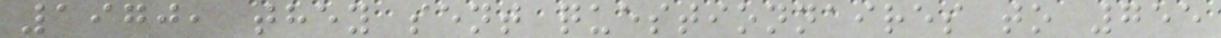1970, they sent questionnaires to 755
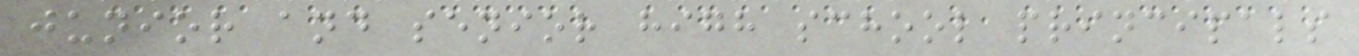junior and senior high school principals
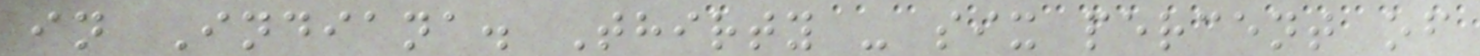in Indiana. Thirty - six percent of
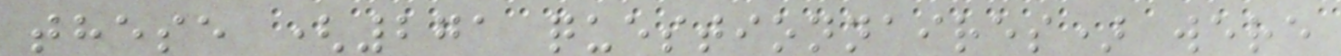these (271 questionnaires) were
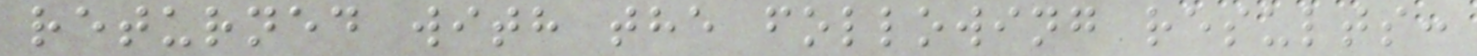returned with the following results:
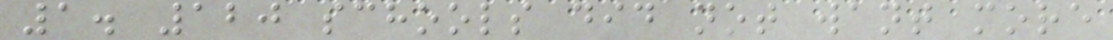1. 120 schools did not want more
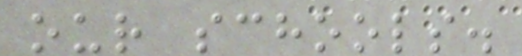our schools.
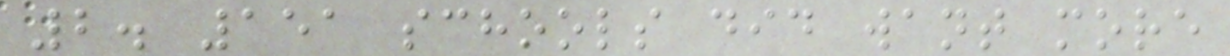2. 151 schools did want more
